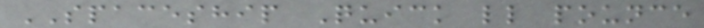SPACESHIP Quick ll pounce
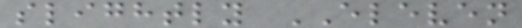slightly ELEVEN
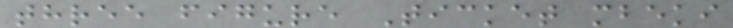three figure Ticket mbeki
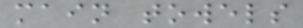main towels
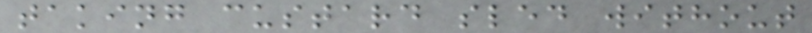taking custard sled without
